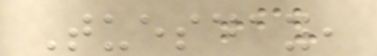Tuesday,
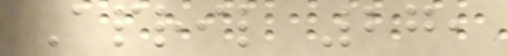April 27,
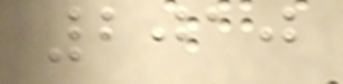2010
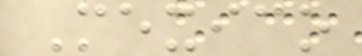Mexico
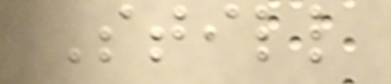Still
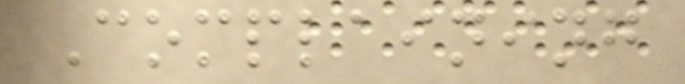Complaining
